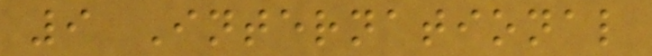9 International
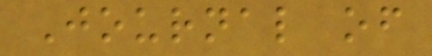Journal of
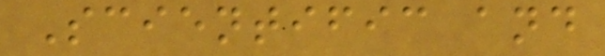Scientific and
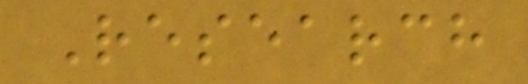Research
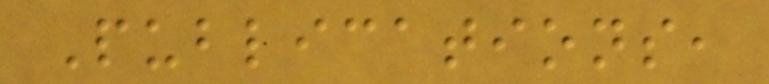Publications,
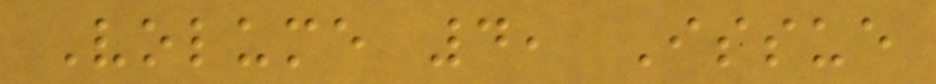Volume 4, Issue
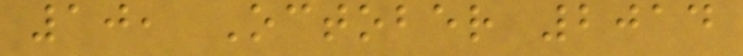10, October 2014
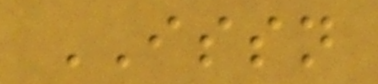ISSN
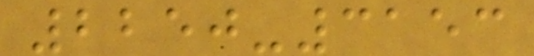2250-3153
